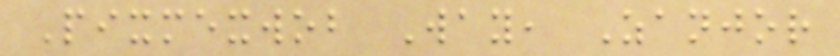Pixmexwob Way, Zanjor
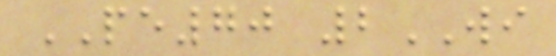PE70 2WI
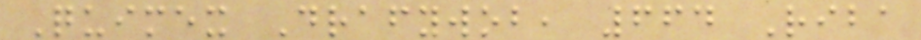Quimex Drafywob, 664 Riba
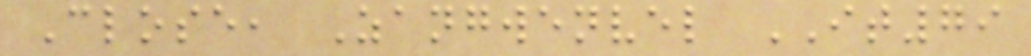Close, Zangwenvel IT79
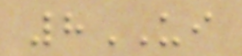8UI
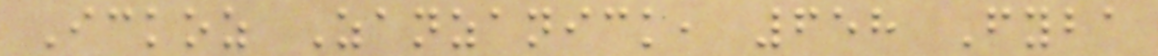Ickoz Zanzanick, 658 Fyba
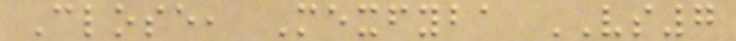Close, Mexfyba VS7
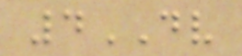4DV
